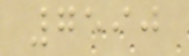7590
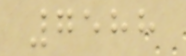7588
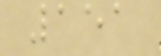151
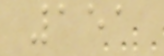151
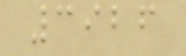3926
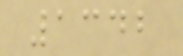1342
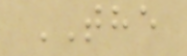THE
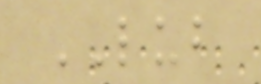LUB
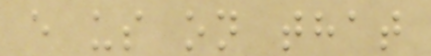e us on that
